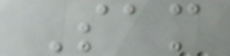Sam
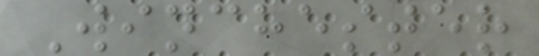Winchester
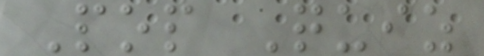Pop Quiz
